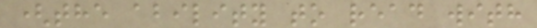(the ability to read with
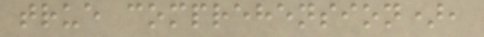true comprehension),
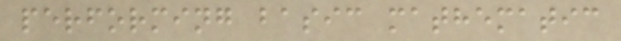performing basic mathematic
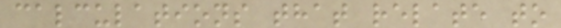calculations that relate to
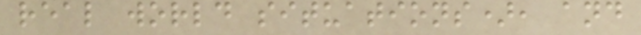real world situations), and
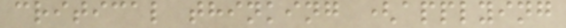critical thinking (applying
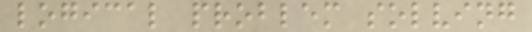logical problem solving
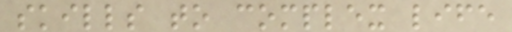skills to complex life
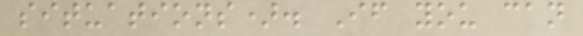situations). If you can
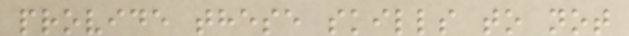provide these skills to not
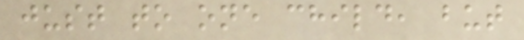just to one child, but
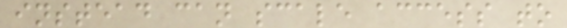instead can scale access to
